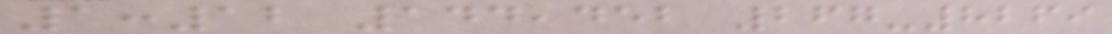1:12 144,452 267-8269
